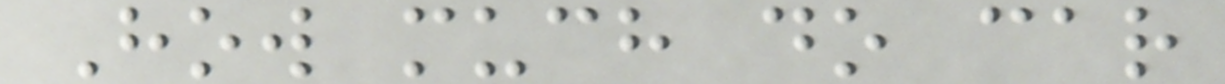How much do car
